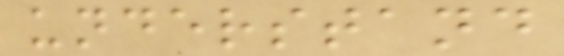understand
